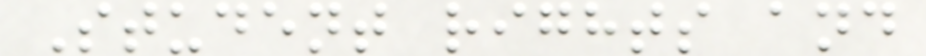Student rights and
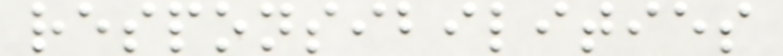responsibilities
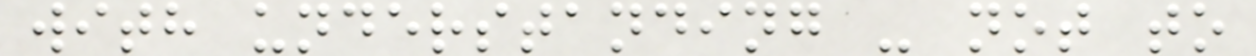with understanding - not to
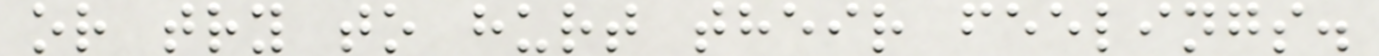or try to hurt their feelings.
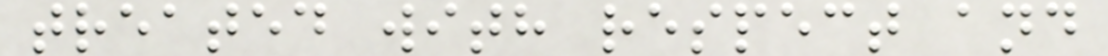treated with respect and
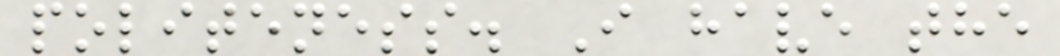politeness. I have the
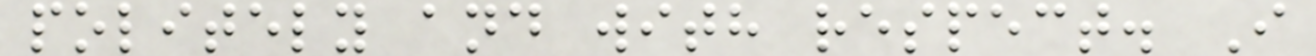politely and with respect. I
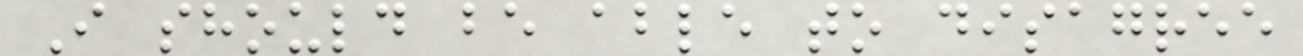I should be able to disagree
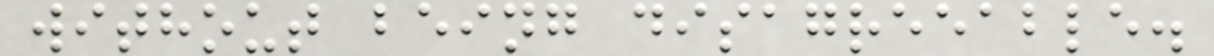without being disagreeable.
